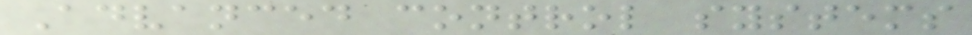Advanced control systems
